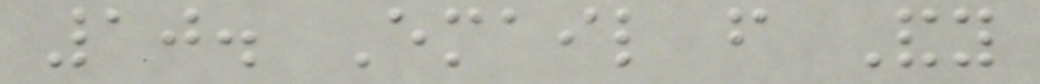10. Email from Andy
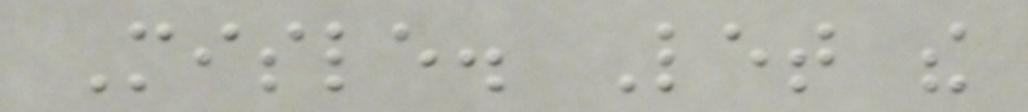Misle. Let the
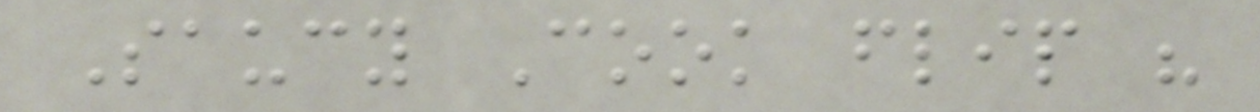Saucy Cook flip his
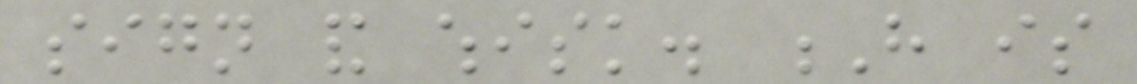sign and whisk. H is
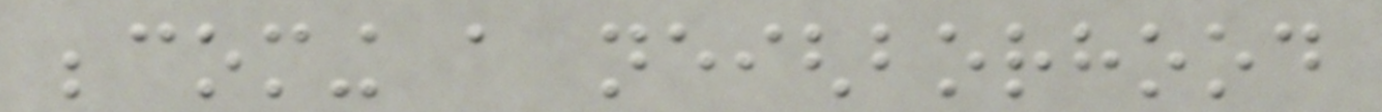becoming a neighborhood
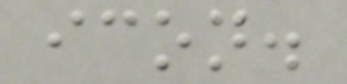icon.
